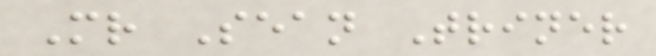Mr Sean Triner
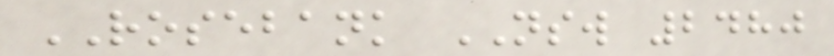ROSEBANK NSW 2480
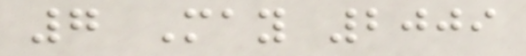7 May 2009
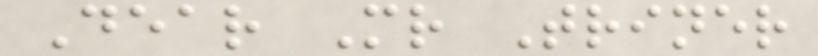Dear Mr Triner
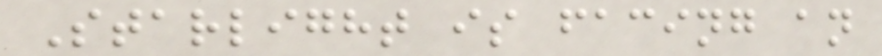Starlight is facing an
